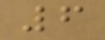6
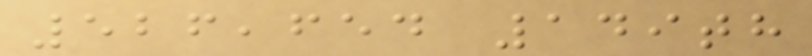526,654 149th
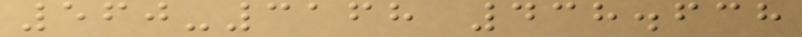560-3168 438.638
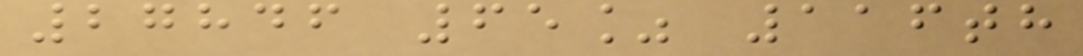27846 65% 116th
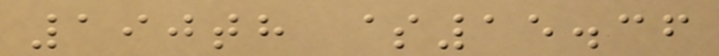190th $15.36
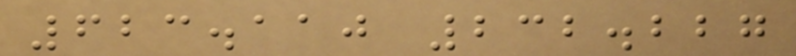623.110 232.227
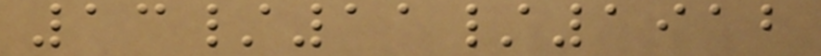13/11/1912
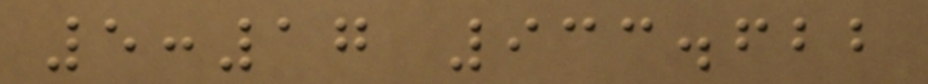5:17 933.622
